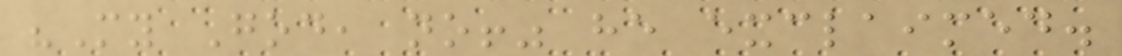"My God, no!" he exclaimed.
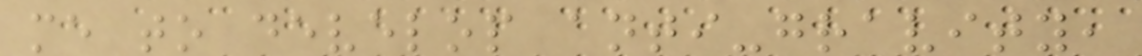me to develop anti-gravity,
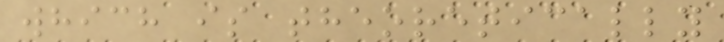which is theoretically
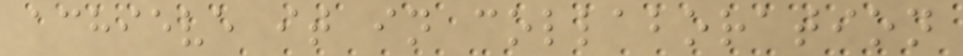achieve it in collaboration
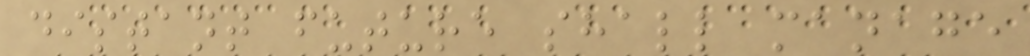distant future shall manage
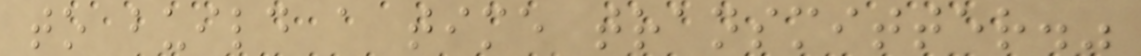to build a time transmitter."
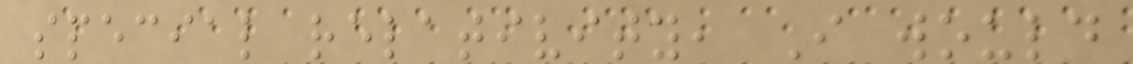special relativity, I would
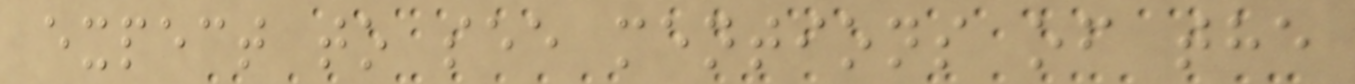expect to see mentions of the
